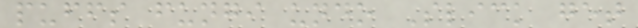puffs fungi undo Slick get
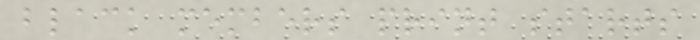black members print starts
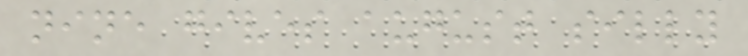nine gives august silly
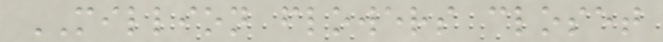MILLION flowers closet
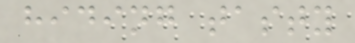hiding tasty
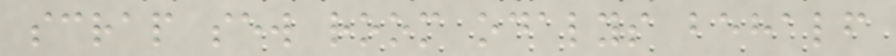scrap sew room odalys behalf
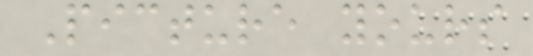Picture yours
